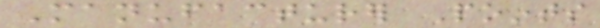Manufacturer Points
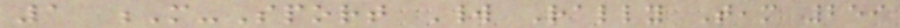1 M-Sport World Rally Team 259
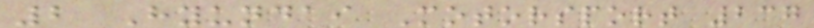2 Hyundai Motorsport 237
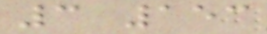3 153
